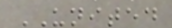UNITED
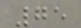75
